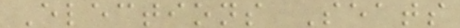Elections Seats
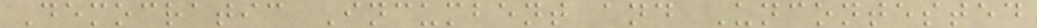Democratic Incumbent and Uncontested
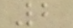2
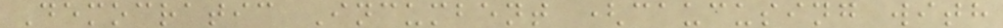Democratic Incumbent (caucusing with
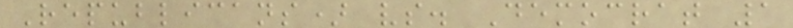Republicans) vs. Democrat 1
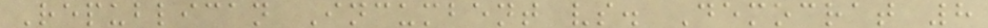Republican Incumbent vs. Democrat 8
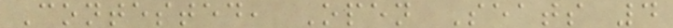Contested, Open Seats 4
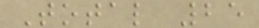Total 25
